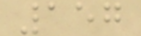157
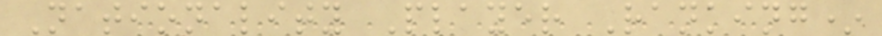Nationality Player Ranking*
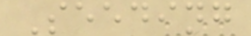Seeding
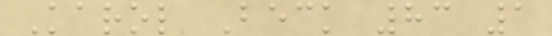Karol Beck 83 1
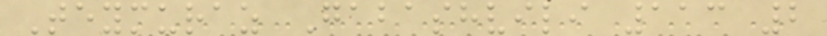Teymuraz Gabashvili 113 2
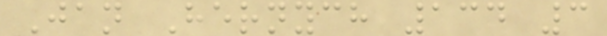Jan Hernych 134 3
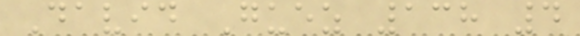David Guez 138 4
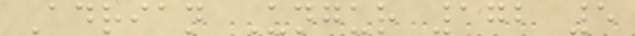Adrian Ungur 172 5
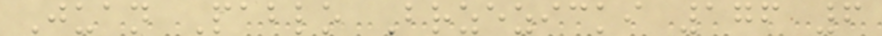Juan Pablo Brzezicki 176 6
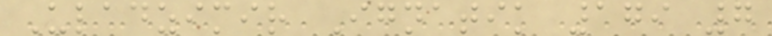Uladzimir Ignatik 179 7
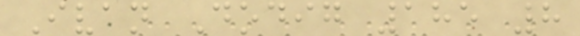Ivan Dodig 185 8
